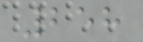258
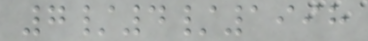7/4/1998
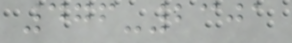476-2301
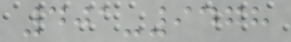401-9478
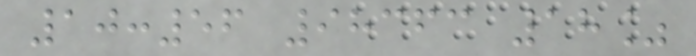10:56 98363 18%
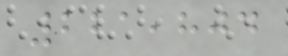221,804
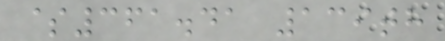$361.41 139th
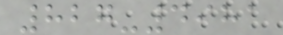827-4981
